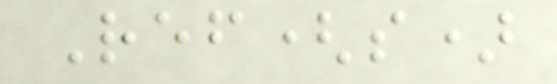Ref(s)
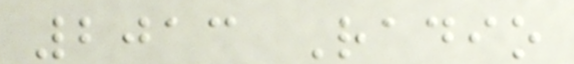2013 Radio
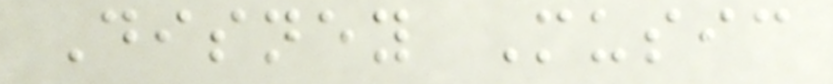Disney Music
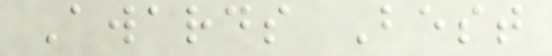Awards Best
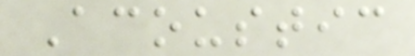Acoustic
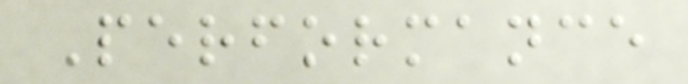Performance
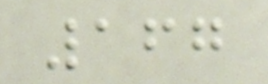167
